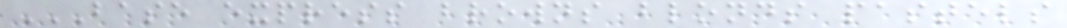BASE EXPRESS BROWNS BLONDS PASTELS
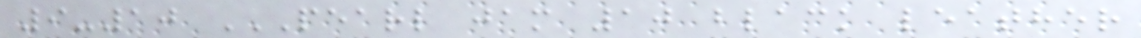9-10 PEARL JAM 10 BLACK LEATHER
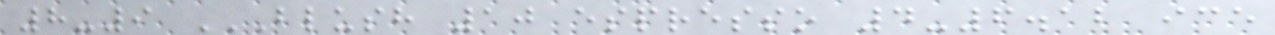8-9 BLUSH 10 ESPRESSO 4-6.12 ICE
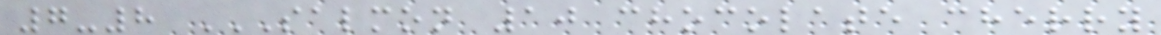7-8 SALMON 10 CHOCOLATE CHERRY
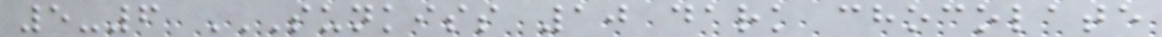5-6 SUNKISS 10 DARK CHOCOLATE
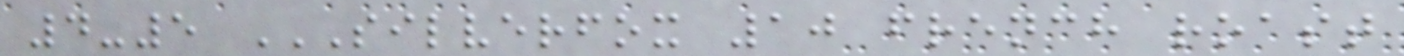4-5 SILVERFOX 10 FRENCH ROAST
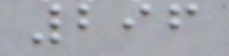296
